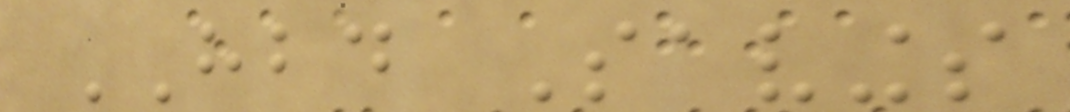HBD Savings
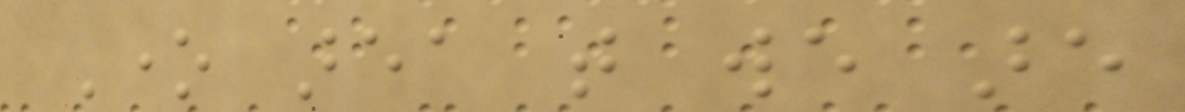One area that we are
